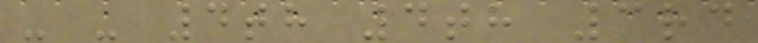- - 4th 4th 3rd
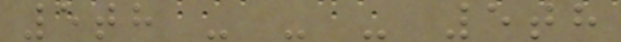5th - - - 5th
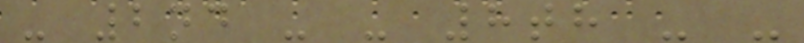- 2nd - - 8th - -
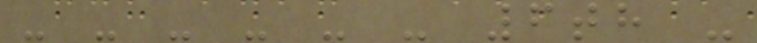- - - - - - 6th -
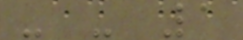- - 1
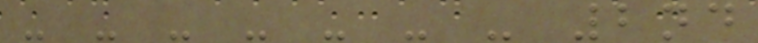- - - - - - - 2nd
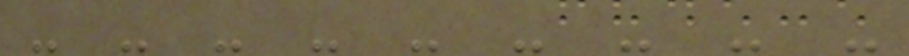- - - - - - - - -
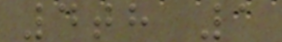4th 1
